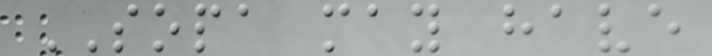SOPA may have
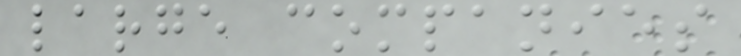large companies
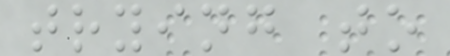trying to
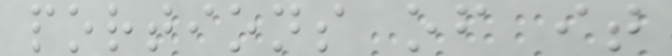portions of it
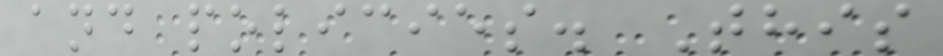and policies. This
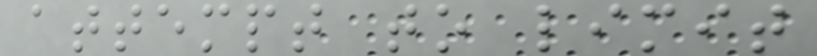attempt to limit
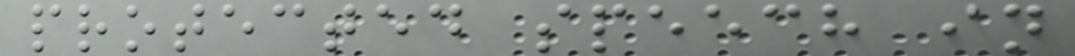protected speech in
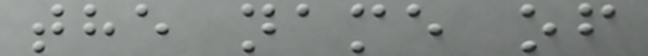the name of
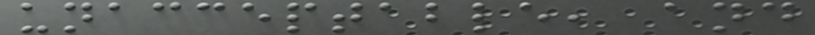unacceptable, and
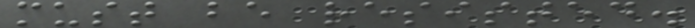must be resisted.
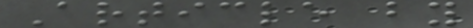Article by
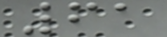61
